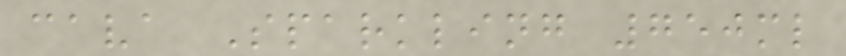cava Sparkling 750ml
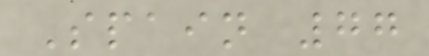Spain 77
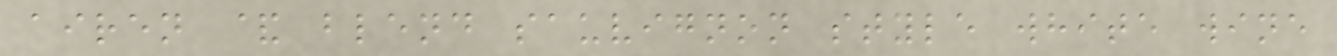airen & blend sauvignon style white wine
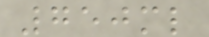750ml
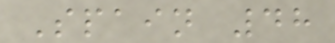Spain 48
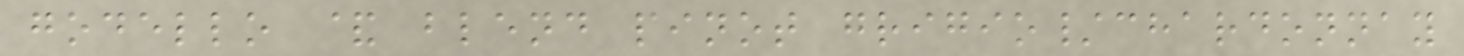godello & blend pinot grigio/chardonnay
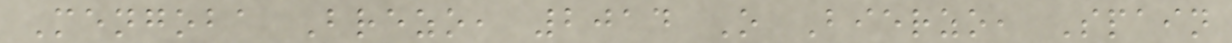Mengoba Brezo, 2014 O Bierzo, Spain
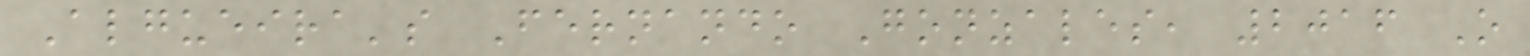Algueira's Fernando Gonzales, 2016 O
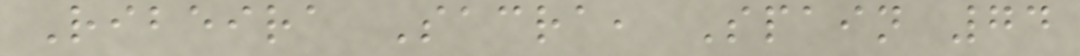Ribeira Sacra, Spain 74
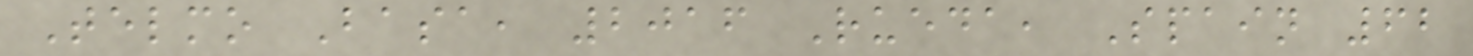Telmo Basa, 2016 Rueda, Spain 62
